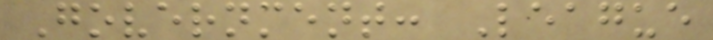Government: League
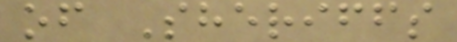of Sheriffs
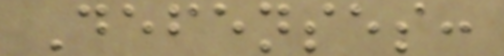Defenses:
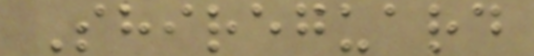Shireguard
